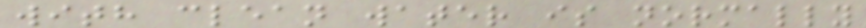with clean water is normally
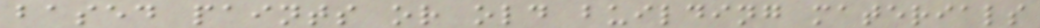based paints or old building materials
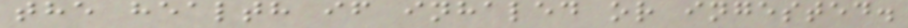the health if inhaled or ingested.
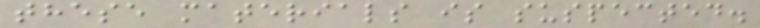these materials is suspected.
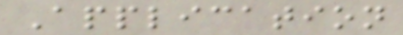Application
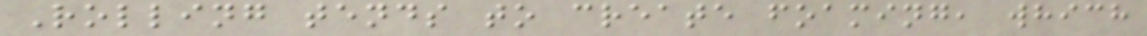Rolling tends to create foaming, which
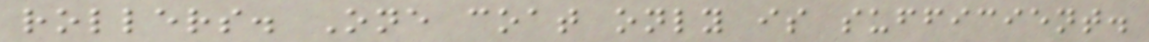rollers. One coat only is sufficient.
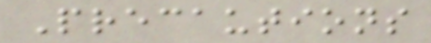Precautions
